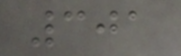301
